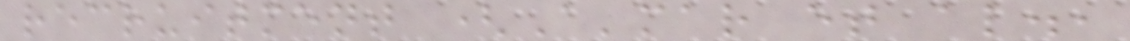recruitment (A'mar et al.,
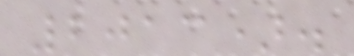2013).
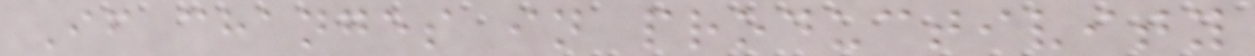If changes in productivity
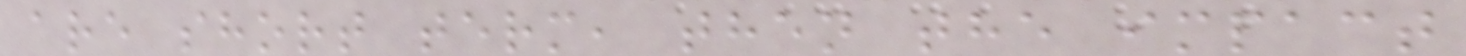are short term, then the impact
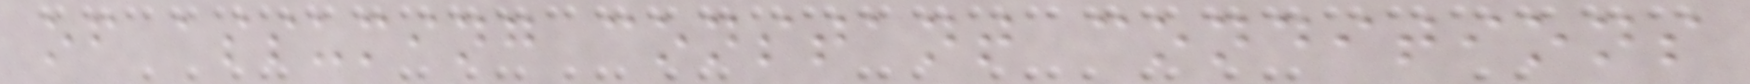of assuming constant conditions
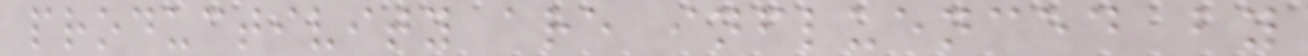productivity are influenced by
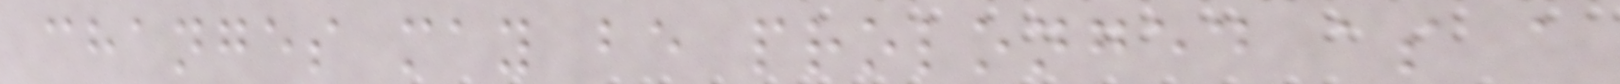changes may be prolonged as a
